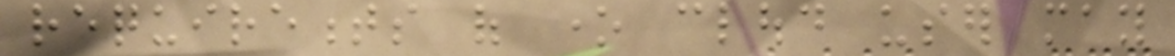requirements of one cloud user may
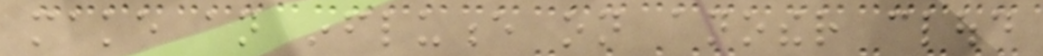make an influence on another cloud
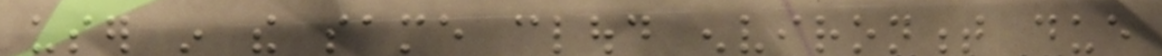user in the same cloud environment due
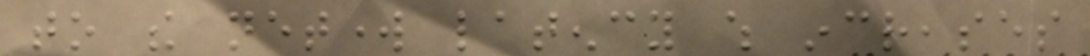to the network latency which increases
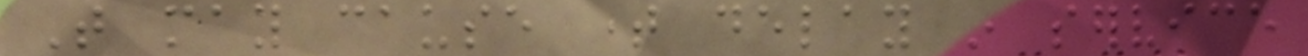That may cause time delay in service
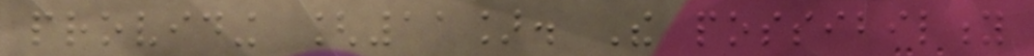providing [11]. The possibility
